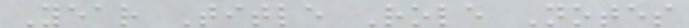Year Title Role Notes
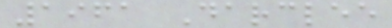1961 Darclee
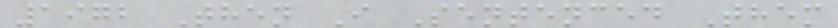1972 Then I Sentenced Them
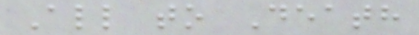All to Death
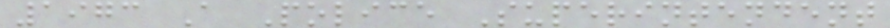1973 A Police Superintendent
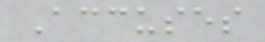Accuses
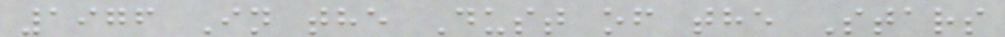1976 In the Dust of the Stars
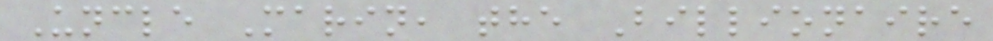Uncle Marin, the Billionaire
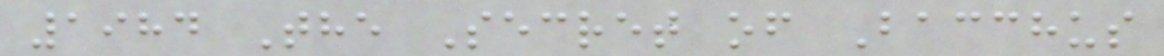1984 The Secret of Bacchus
